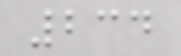234
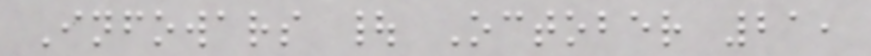Infowars | October 21,
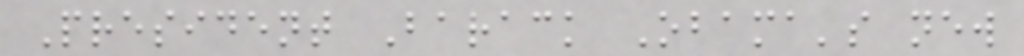President Barack Obama's new
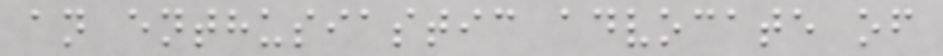an enthusiastic advocate of
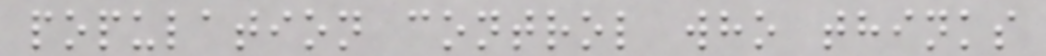population control who thinks
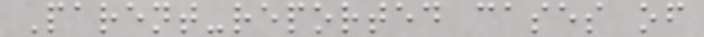Parent-reported cases of
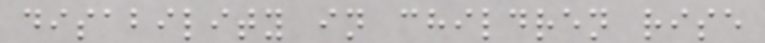disability in children rise
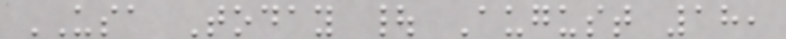USA Today | August 18,
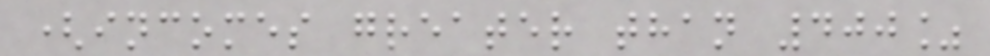(incomes greater than 400%
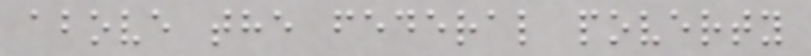above the federal poverty
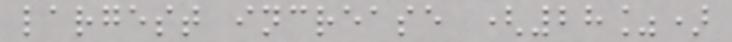largest increase (28%)
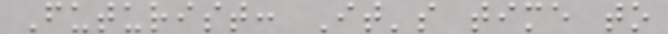Futurist: It's time to
